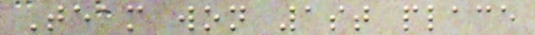Team won 1st place
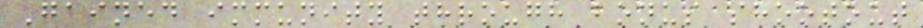Gained immunity through bonus shootout
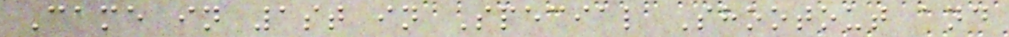Came in 1st in Special Shootout and
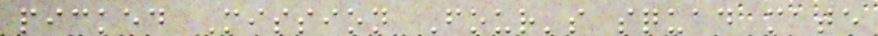picked Mission Four's squad mate
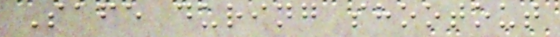Safe during shootout
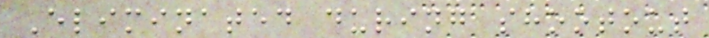Eliminated during shootout
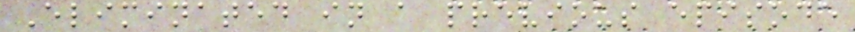Eliminated in a previous episode
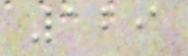129
